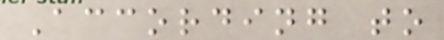According to
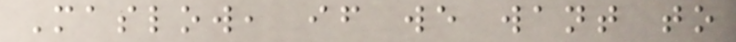Maslow, if we want to
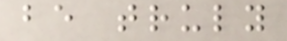be truly
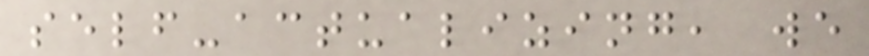self-actualizing, we
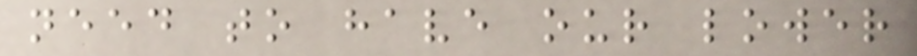need to have our lower
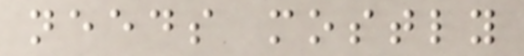needs mostly
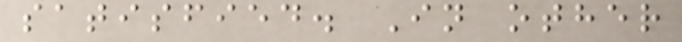satisfied. In other
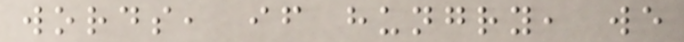words, if hungry, we
